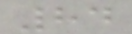84
